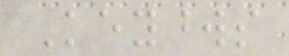Keywords
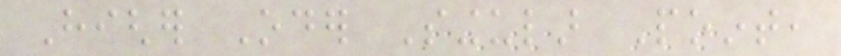Higher Oder Singular Point,
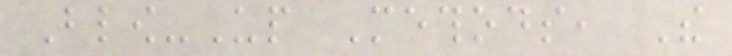Blow-Up Methods, The
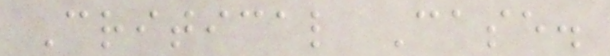Critical Case.
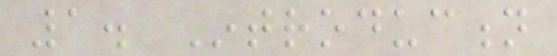1. Introduction
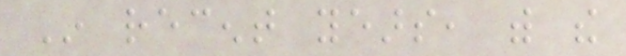In recent years, with the
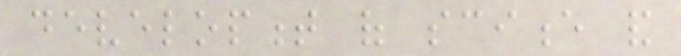development of science and
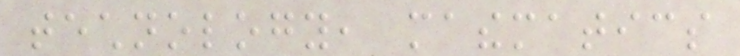technology, mathematics
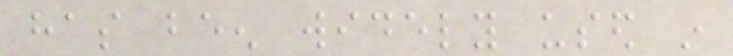has been widely used in
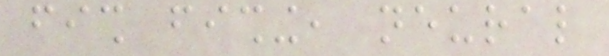fish fishing, neural
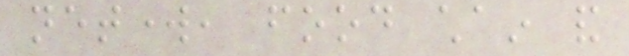network, food chain and
